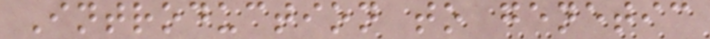Introduction to genetic
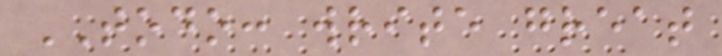TODO: write great
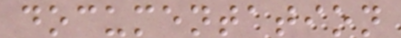documentation
